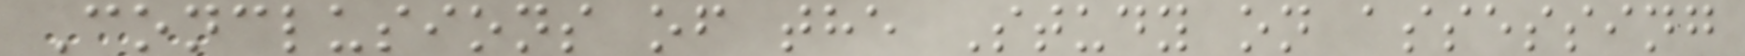Conclusions of the Study on assessing
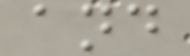and
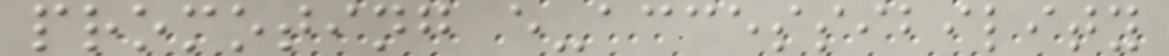promoting e-accessibility
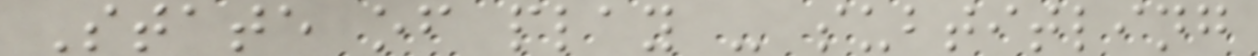State of play - subtitling
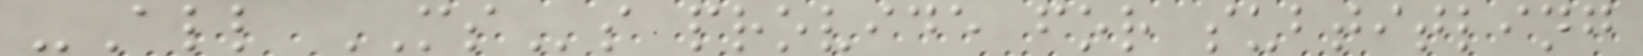-All MSs provide for subtitling
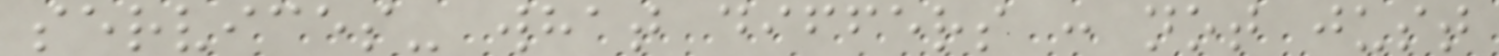services- what differs : not just
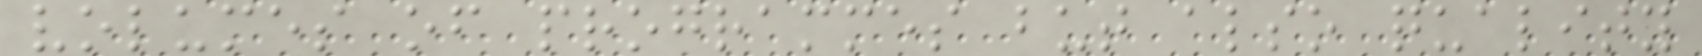volumes of programmes but also quality
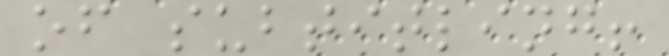of subtitling!
